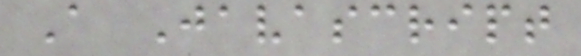A Javascript
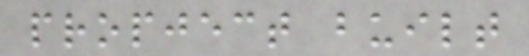propject built
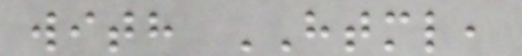with HTML,
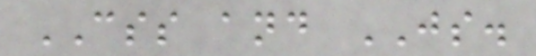CSS and JS.
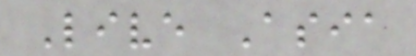Live Asia
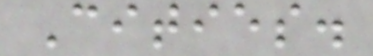Cities.
